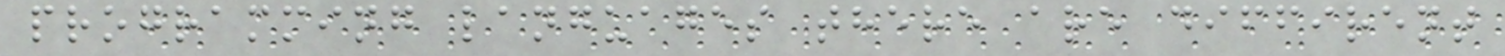programming languages there are diffirent
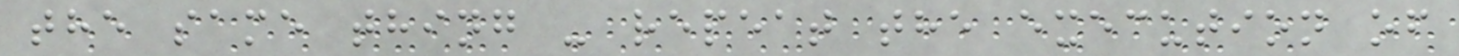the same thing - repeat the execution of
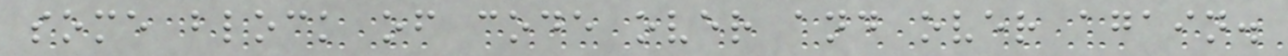some block of code over and over again.
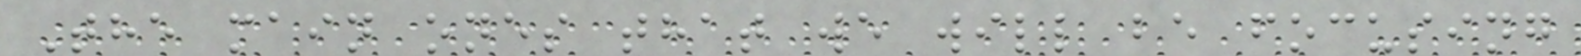The main ones that we will be focusing
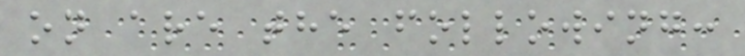on are the following:
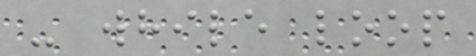- while loop
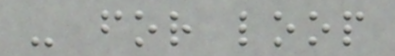- for loop
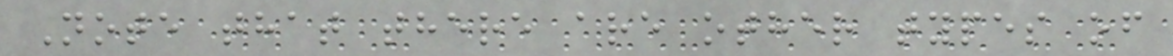Note that there are other types of
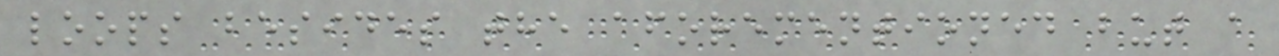loops besides the aforementioned but a
